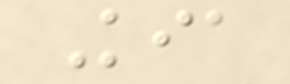Kia
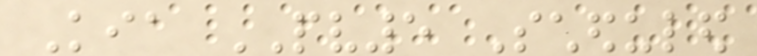Kia PV5 Scheduled
